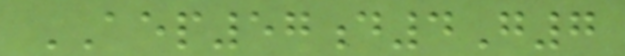AEP57d4G7
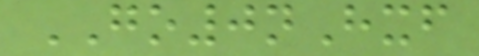GO0nHxf
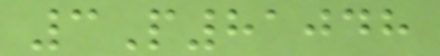3P81048
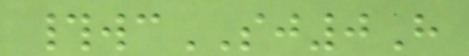#wcSJ0H
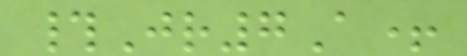#Jr7A+
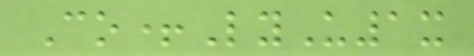Co+LyU1x
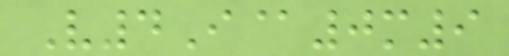V4I@0m9
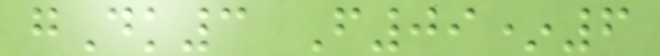gDk3 F09*6
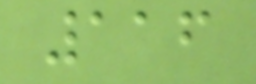116
